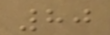80
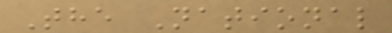The National
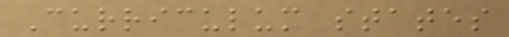Curriculum states
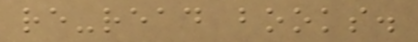re-read books.
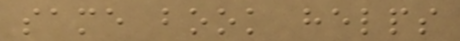same book helps
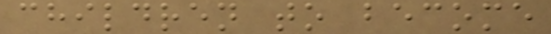children to become
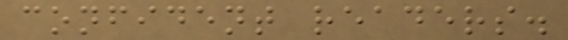confident readers.
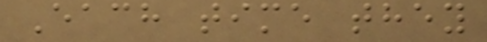Each time they
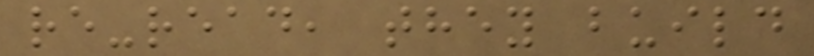re-read, they build
